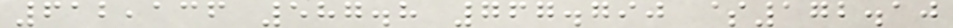612,136 587.8 767.790 $172.10
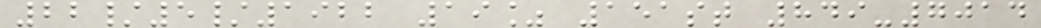22/5/1922 19% 151st 849-7014
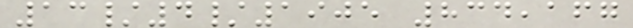13/4/1905 834,167
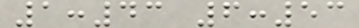1:43 6:53
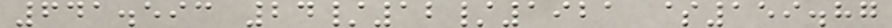641.593 24/12/1921 $159.87
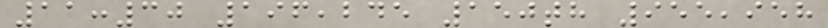11:30 196,245 150th 955,958
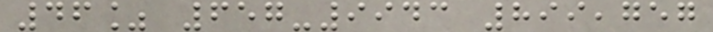46% 657-9943 899,757
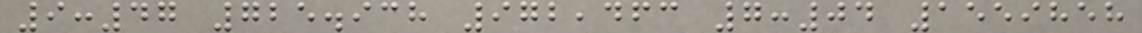9:47 725.938 972,463 7:04 1559858
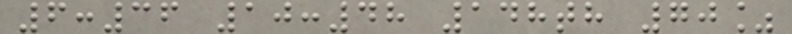6:36 10:48 148th 70%
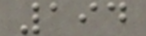194
